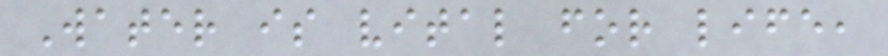Water is vital for life,
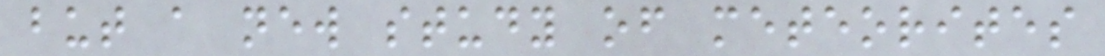but a new study of meteorites
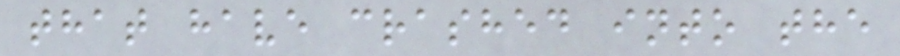that have crashed into the
